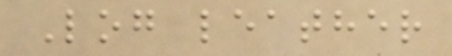Log leather
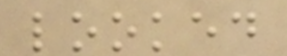looked
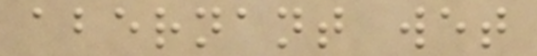abernant wet
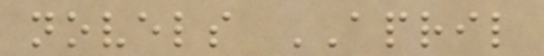novels APRIL
